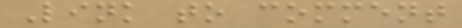Link to comment
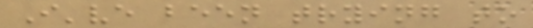I've been trying to
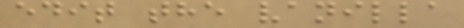edit the vanilla
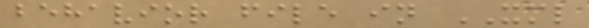behavior file in XML
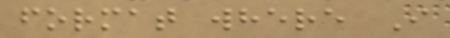format where I
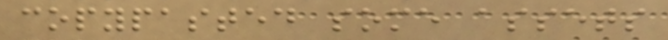copypasted some assets
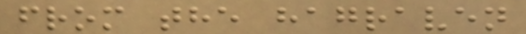from the hagraven
